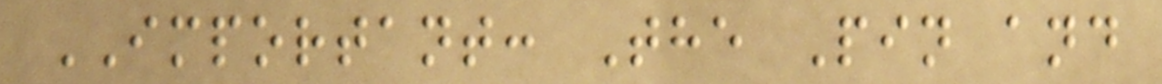IMPORTANT: The Pin and
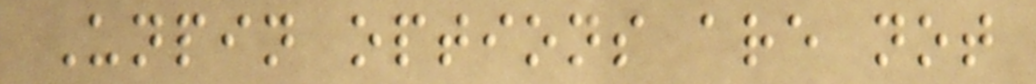Unpin options are not
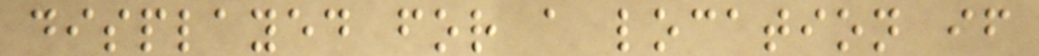displayed for a location if
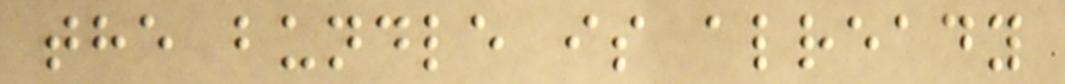the bundle is already
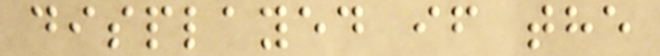displayed if the
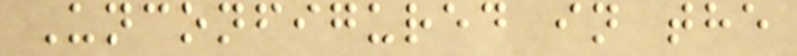Unconfigured in the
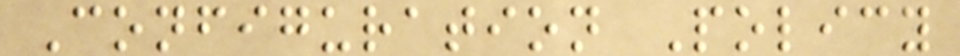Configuration Policy
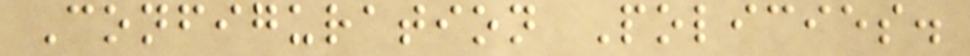Configuration Policies.
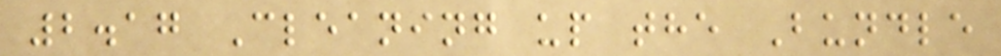2.17 Cleaning up the Bundle
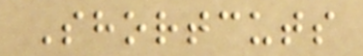Shortcuts
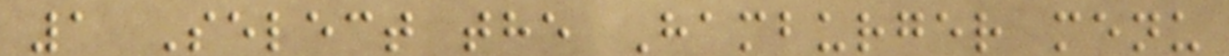1 Select the Hamburger menu
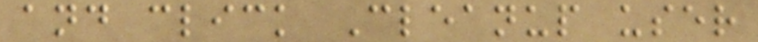and click Cleanup user
